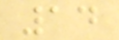14
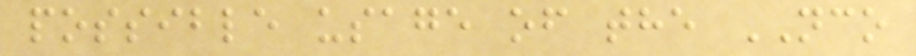possible usage of the NCO
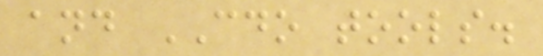and CDO tools.
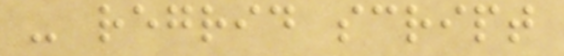- regrid script
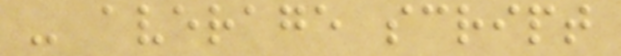- average script
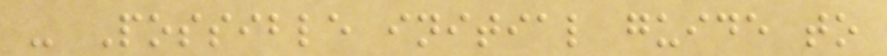- Possible initial guide to
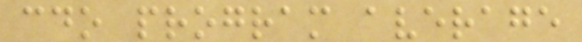cdo program average
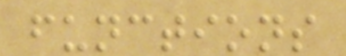functions
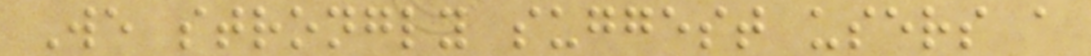We strongly suggest users a
